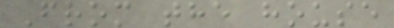From the house
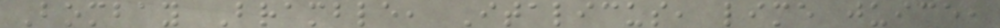Bombay Bramble, Italicus, lime juice,
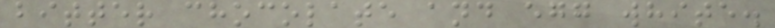bitter chocolate and egg white.
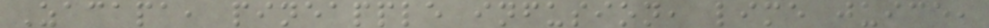Zacapa, pineapple infusion, lime juice,
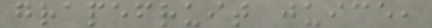grapefruit juice,
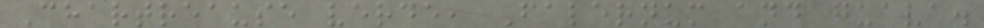Chartreause verde, Falernum and guava.
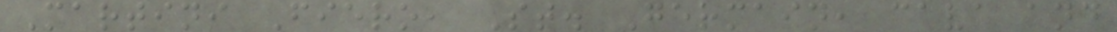Martini Fiero, St. Germain, cava and
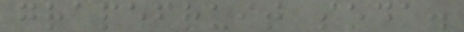grapefruit soda.
